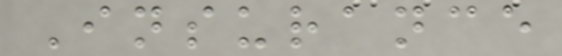Insurance
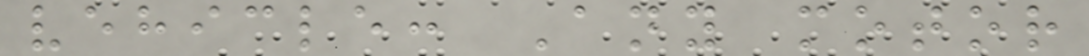vehicle: Any motor
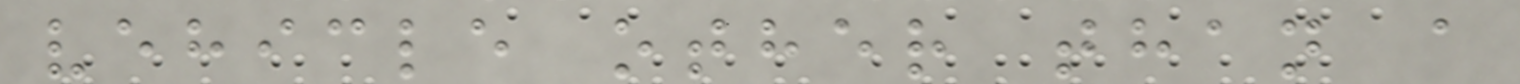vehicle other than a
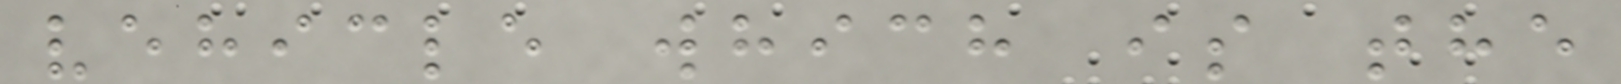vehicle which is the
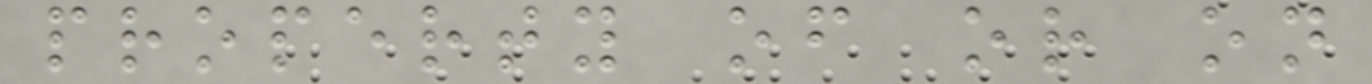property of or on
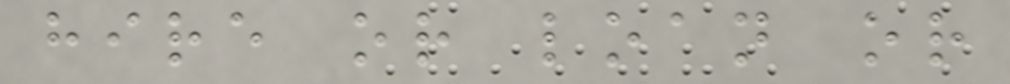hire or loan or
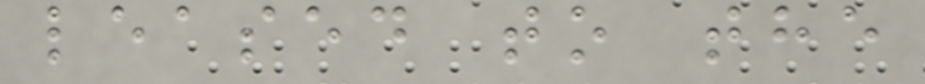leased to the
